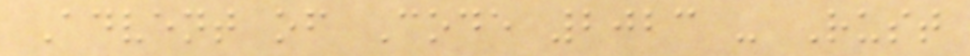Advent of Code 2023 - Rust
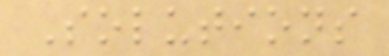Solutions
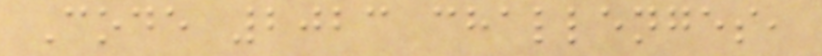Code 2023 challenges,
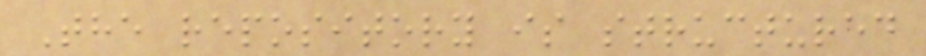The repository is structured
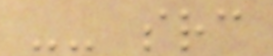-- src
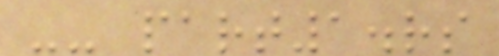-- part1.rs
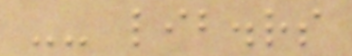-- lib.rs
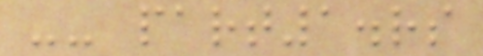-- part1.rs
